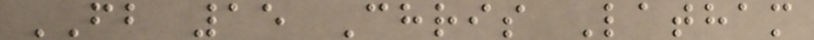FB 15 Chris Latham
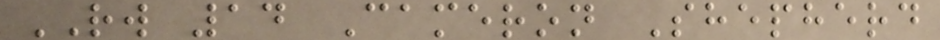RW 14 Cameron Shepherd
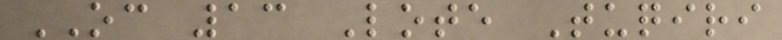OC 13 Lote Tuqiri
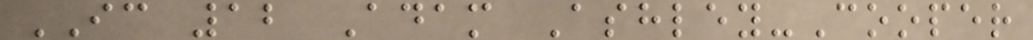IC 12 Adam Ashley-Cooper
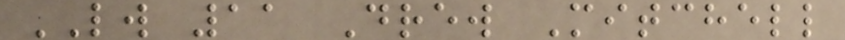LW 11 Drew Mitchell
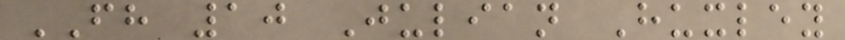FH 10 Julian Huxley
